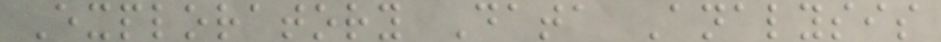Exploratory Data Analysis
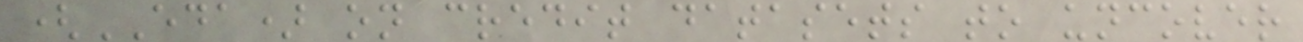(EDA) on credit datasets to uncover
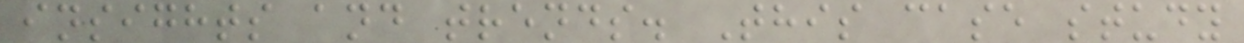insights and trends. This case study
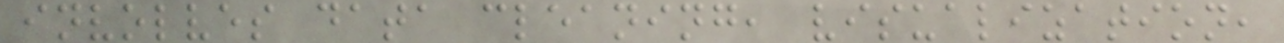involves data cleaning, visualization,
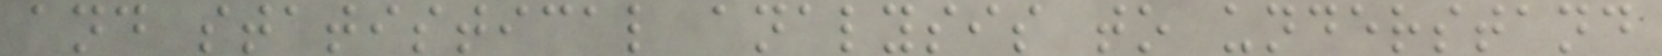and statistical analysis to understand
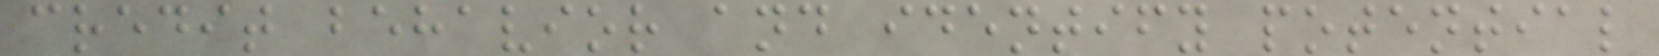credit behavior and identify potential
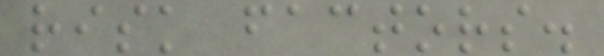risk factors.
